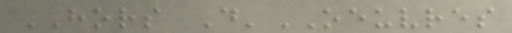HORS D'OEUVRES
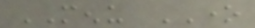MENU ONE
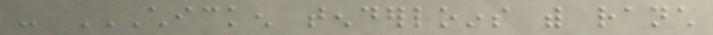- CHICKEN TENDERLOINS WITH RANCH
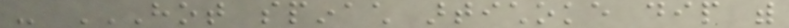- HOT SPINACH ARTICHOKE DIP WITH
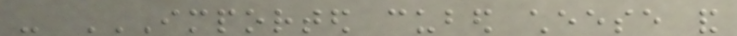- IMPORTED CUBED CHEESE AND
